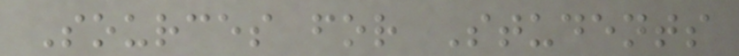Sources for Students
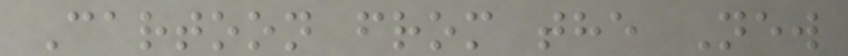Cartoon from the New
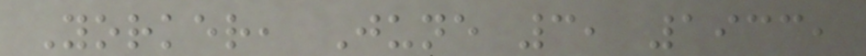Yorker, June 3, 1933,
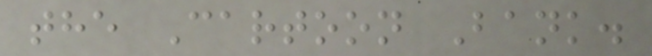the Cartoon Bank.
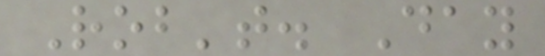Rob't. Day
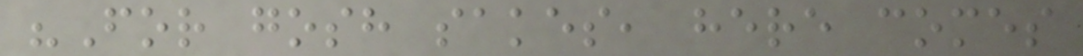"For gosh sakes, here comes
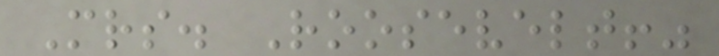Mrs. Roosevelt!"
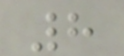8
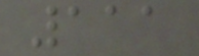111
